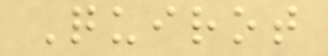Quirot
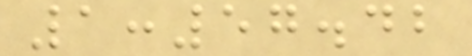1:57.42
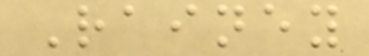Rainey
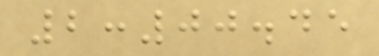2:00.45
